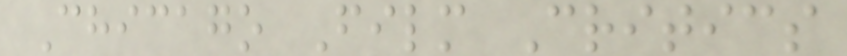Chicago Film Critics
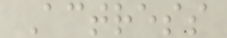Actress
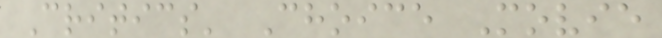Critics' Choice Movie
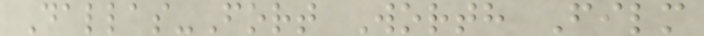Dallas-Fort Worth Film
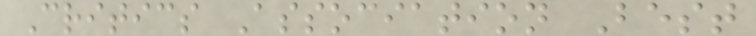Critics Association Best
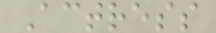Actress
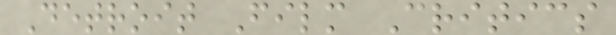Detroit Film Critics
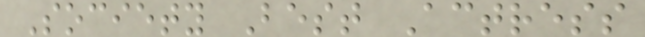Society Best Actress
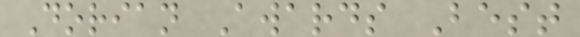Dorian Awards Best
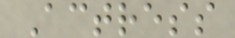Actress
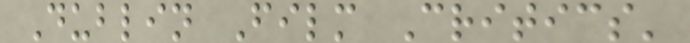Dublin Film Critics'
